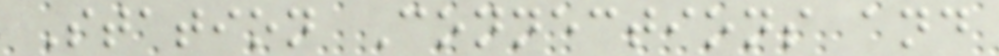Station Connections and
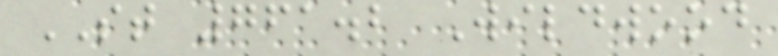ST 761.2 Wildwood
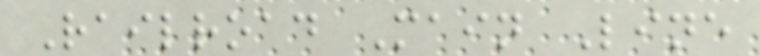Railroad Main Line
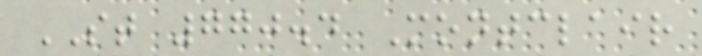ST 770.4 Montclair
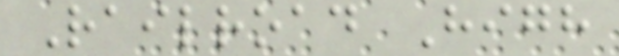Railroad High
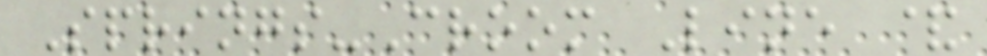Springs-Croom Line &
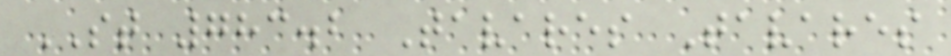ST 783.2 Tavares Tavares
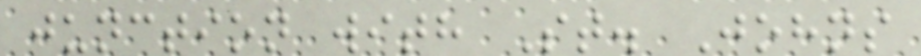junction with St. Johns
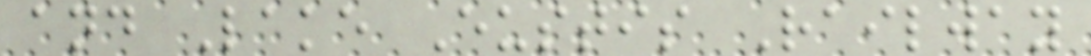and Lake Eustis Railway
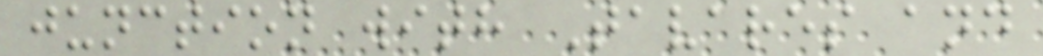junction with Tavares and
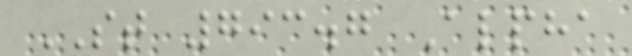ST 793.7 Alpha
